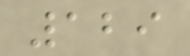129
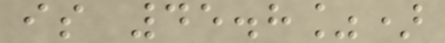is 45.8%)
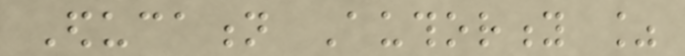Education Authority %
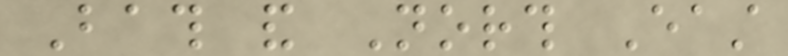Bath and North East
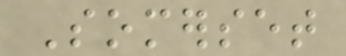Somerset
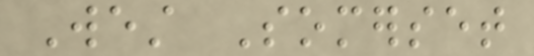West Somerset
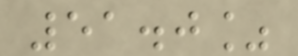51.0%
